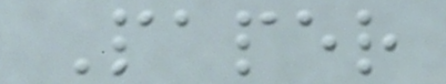Paper
